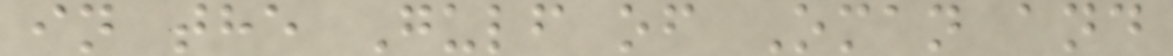in the Gulf of Oman and
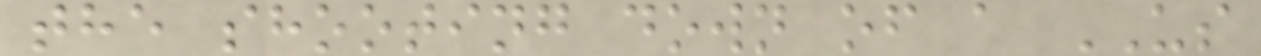the shooting down of a US
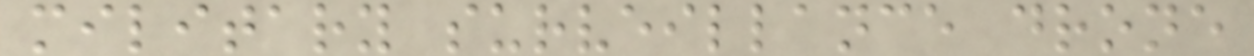military surveillance drone
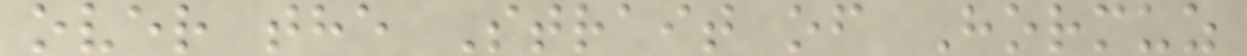over the Strait of Hormuz
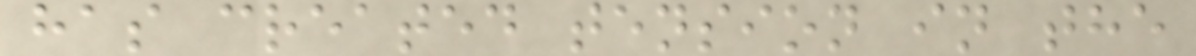has created tension in the
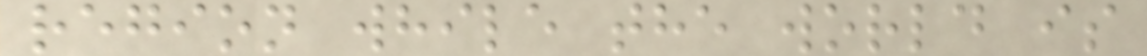region while the world is
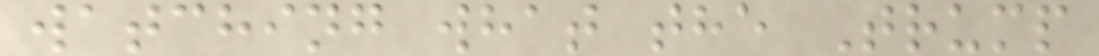watching what the Trump
